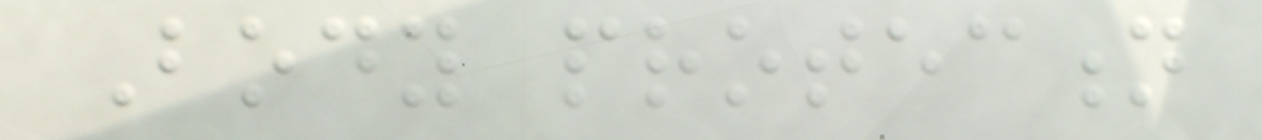Body protection
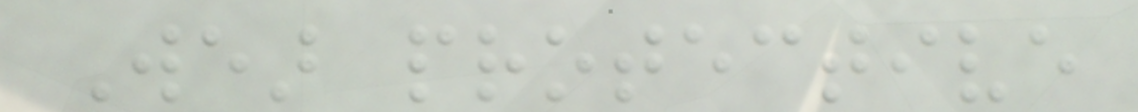Wear protective
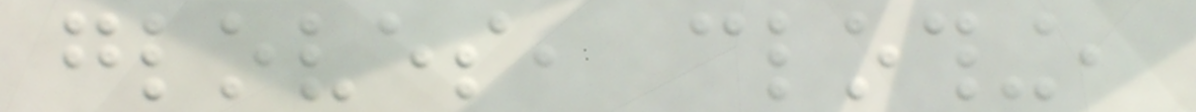gloves, clothing,
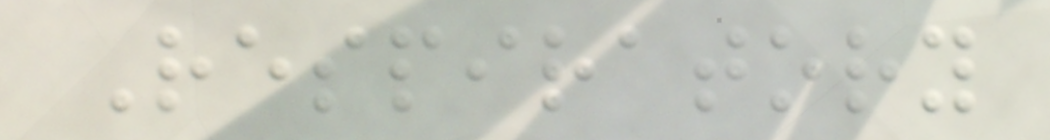Respiratory
